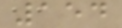154
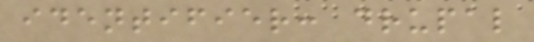identifier: drupal
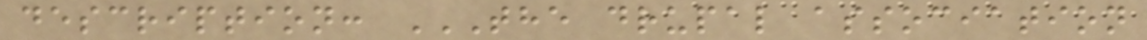description: THE DRUPAL ASSOCIATION
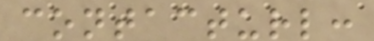contacturl:
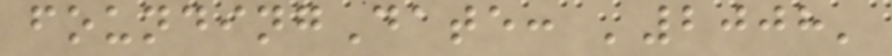foundingDate: '2008'
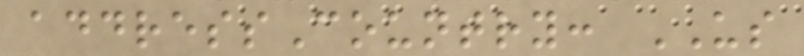addressCountry: US
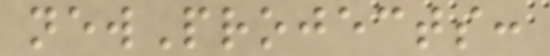newProjects:
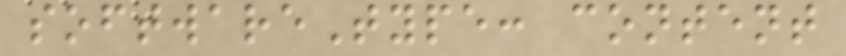softwareType: content
